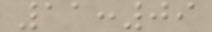11:09
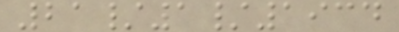21/1/1934
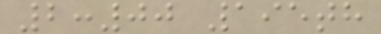2:00 195th
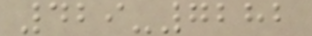429-7282
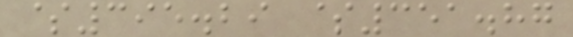$395.29 $351.87
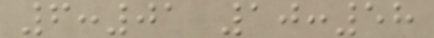6:01 10:58
